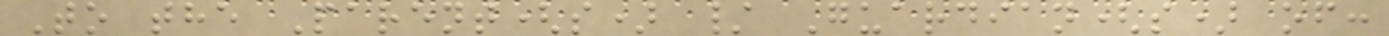To the Parent(s) / Guardian(s) of:
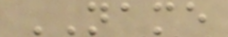NAME
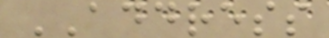ADDRESS
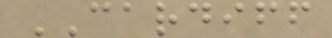CARDIFF
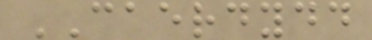CAERDYDD
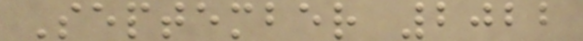September 2022
